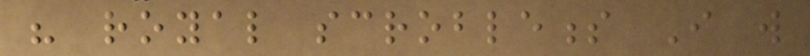his royal scrobleness I will
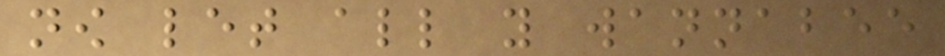now let all you wannabee
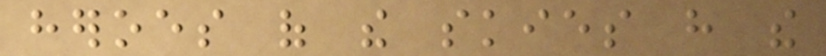heroes of the skies have the
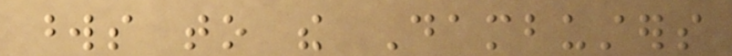words to the Dambusters
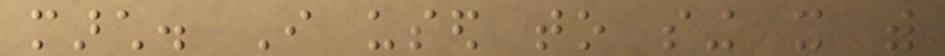march. I used to sing it with
